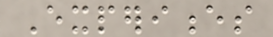Experiences
